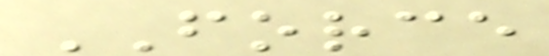FORCE
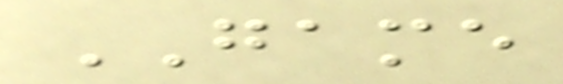GAME
